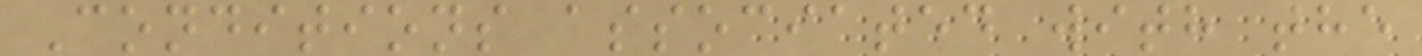Conditions associated with the
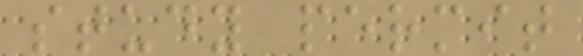study permit
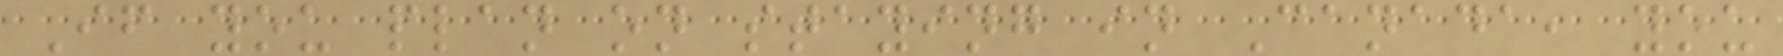If you plan on staying in Canada, you
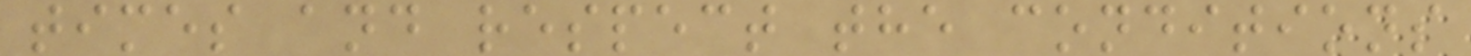times and respect the conditions
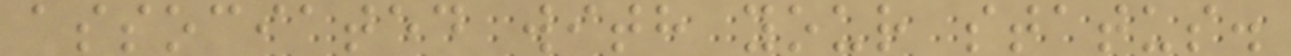associated with your status.
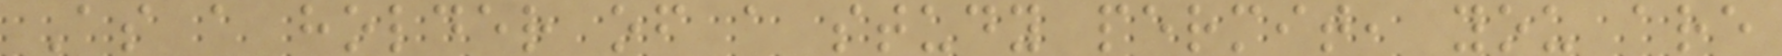As a holder of a study permit, you are
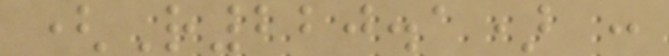(R220.1) :
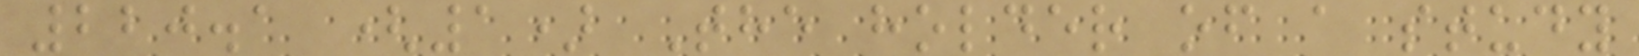220.1 (1) The holder of a study
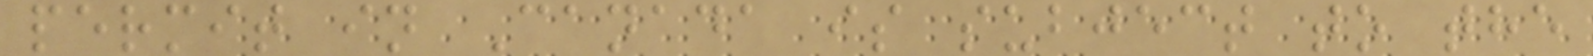permit in Canada is subject to the
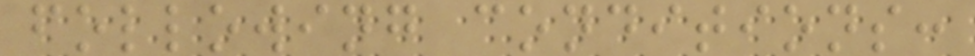following conditions:
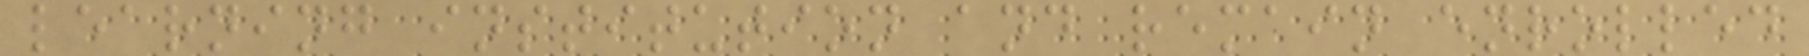learning institution and remain enrolled
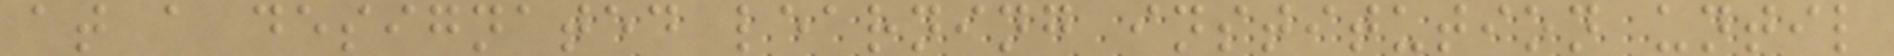at a designated learning institution until
